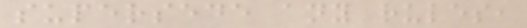supersede any rules,
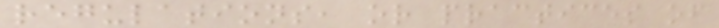regulations, or practices of
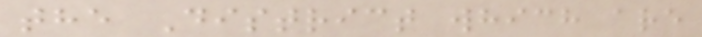the District which are
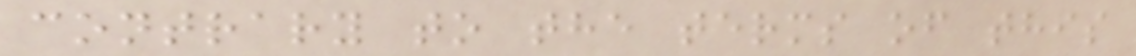contrary to the terms of this
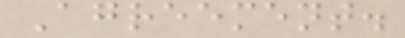Agreement.
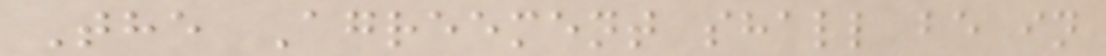The Agreement shall be in
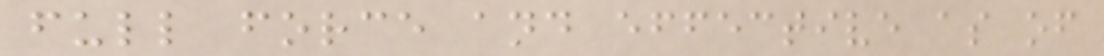full force and effective as of
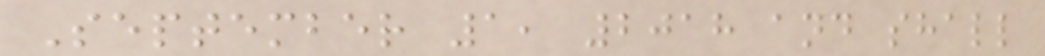September 1, 2018 and shall
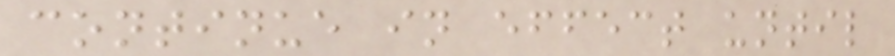continue in effect until
